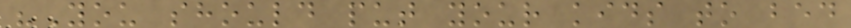"You should put your kids to bed
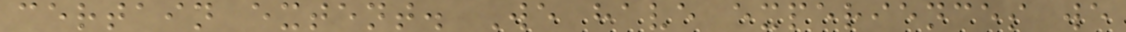certain extent. We have experiences we
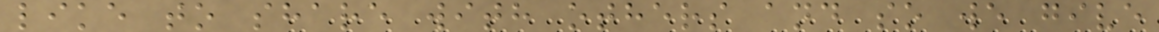like to share with others and so we give
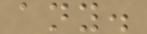any.
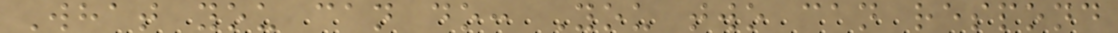What you can do: You two can respond
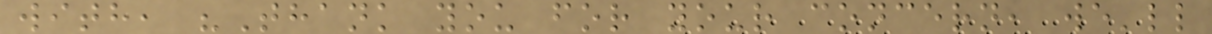with, "Thank you for your concern, we'll
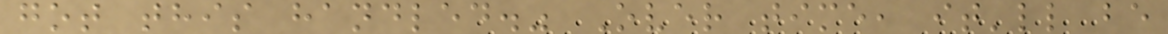got this handled." Over time, it'll be
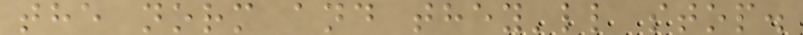the norm and they'll stop.
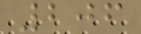206
